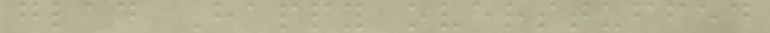glad Happy overstuffed
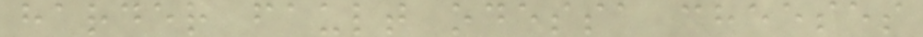harder fault odessa cheeses
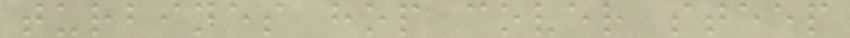turbines hop cover steep
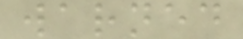warned
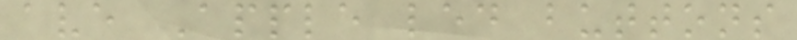ave Apple led buttons
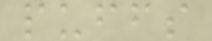puffs
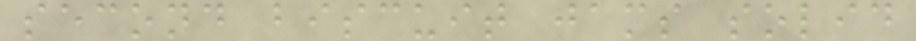second biscuit jams solid
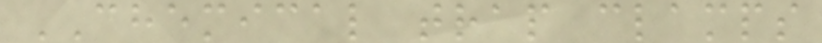CHEMICAL trap clamps
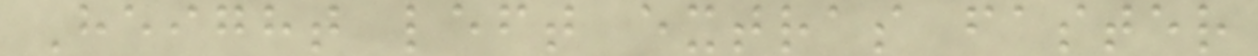Height left extras faster
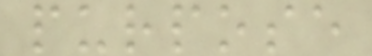purpose
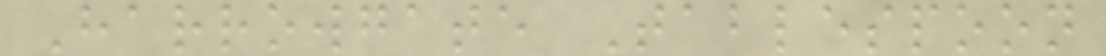Harrowgate Tablespoon
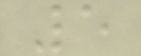5
